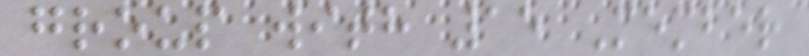group with 15 Member
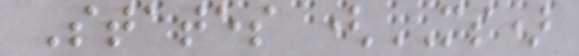States (MS)
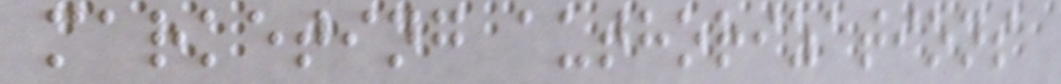marketing authorizations
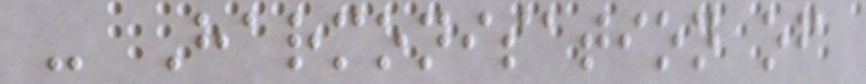- Harmonisation of
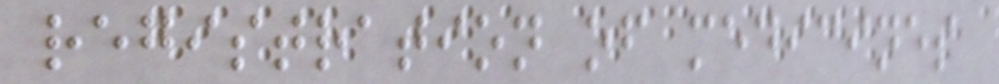registration of medicines
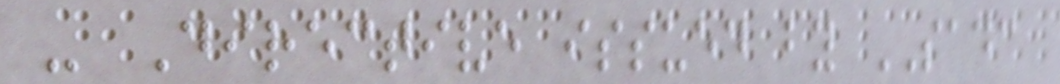- Directive issued by SADC
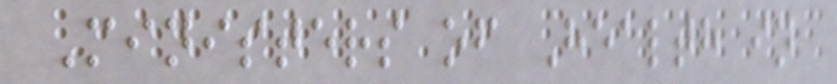Ministers of Health in
